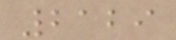2129
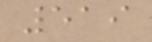519
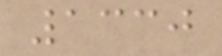1330
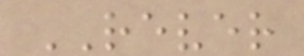REVER
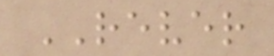REVER
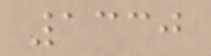1330
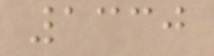1330
